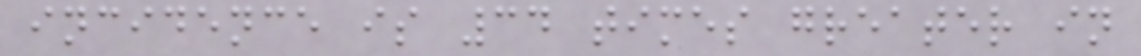incidence is 34 times greater in
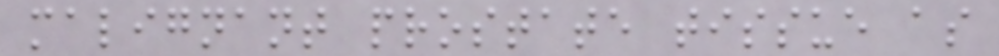malignant prostate tissue as
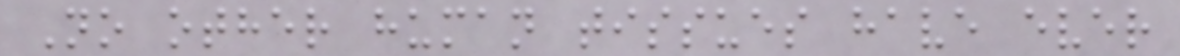No other human tissues have ever
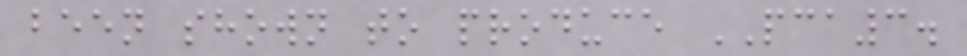been shown to produce PCA3.
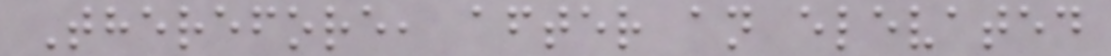Therefore, after an elevated
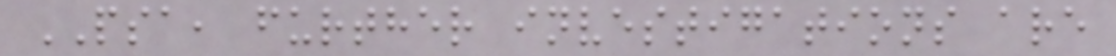PSA, further investigations are
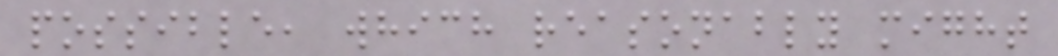possible, which reasonably might
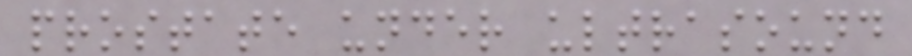prostate under ultrasound
